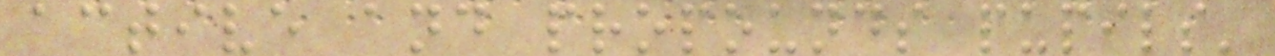active and propounds pupils'
